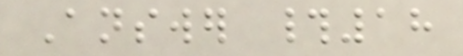Answer #18
